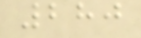280
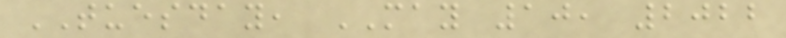TUESDAY, MAY 10, 2022
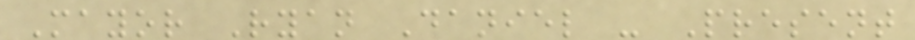Mayor Ryan Daniel - Present
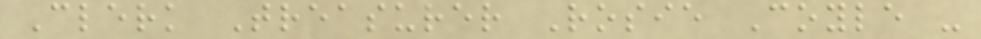Clerk Treasurer Rosie Coyle -
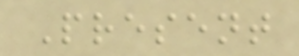Present
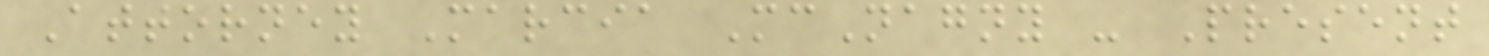Attorney Marcia McNagny - Present
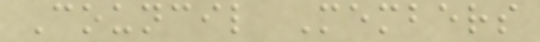Council Members
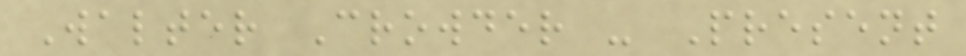Walter Crowder - Present
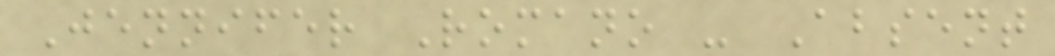Jennifer Romano - Absent
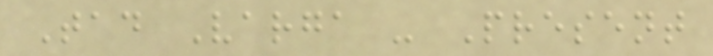Tad Varga - Present
